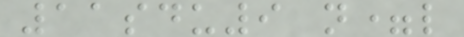11sdu9 n=l
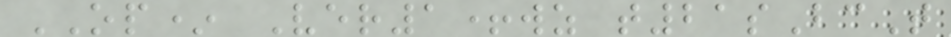OP* Ver1+wz t21sBcT
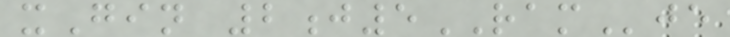xGin 2j5RAMje
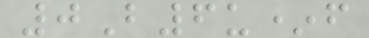0B6u*f
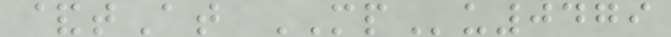&tAt MPu0479
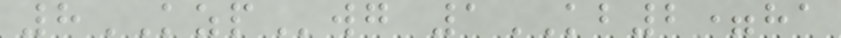8KZPwg 1KB2=ha
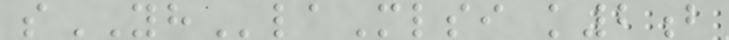sYHlaMlsi k2b
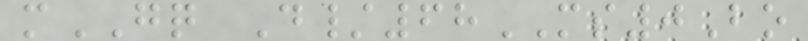mGQ D/68MS0Bo
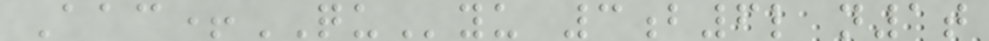Aac+QUyu 3b6l n1t
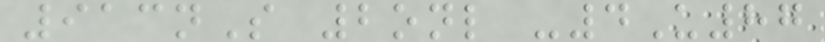913nS 2onl -4U87
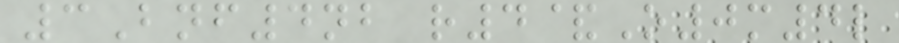3Bnf4nb r4&O0m4l
